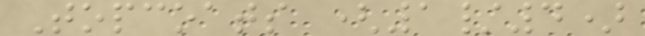Topcoats (1/4)
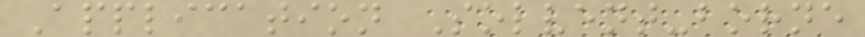Application Solvent-borne
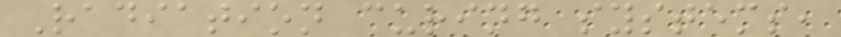Radiation curing systems,
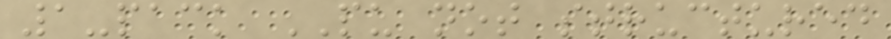1-pack PU not structured
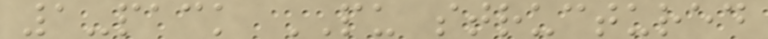1-pack PU structured
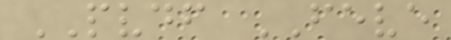PVDF FEVE
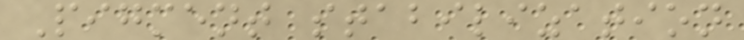Pigment stabilization
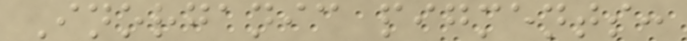Inorganic pigments:
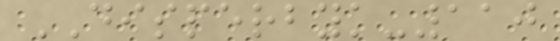DISPERBYK-110
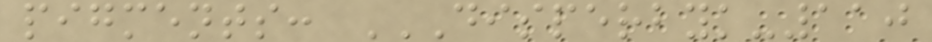pigments: DISPERBYK-110
